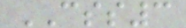CSS3
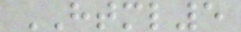HTML5
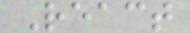React
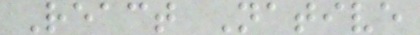React Native
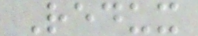Redux
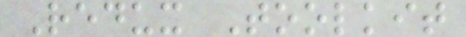Redux Toolkit
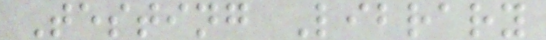Testing Library
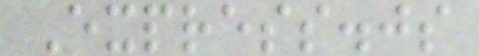Express.js
